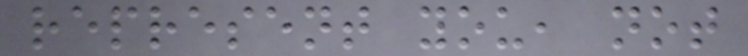represent you, not
